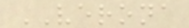VERONA
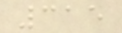315
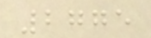2775
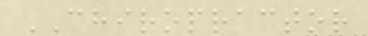CHIROPRACTOR
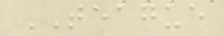TEAGUE
